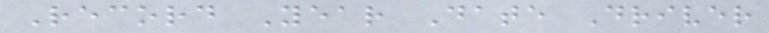Record Year Date Driver
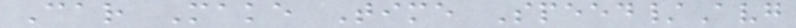Car Make Time Speed/Avg
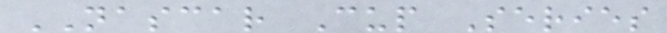NASCAR Cup Series
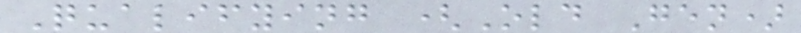Qualifying (Old Gen)
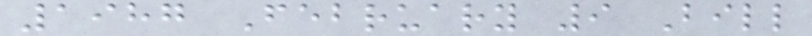1987 February 9 Bill
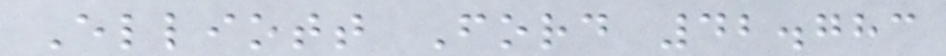Elliott Ford 42.783
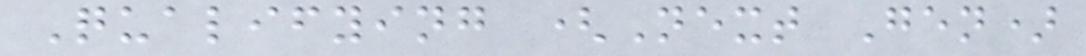Qualifying (Next Gen)
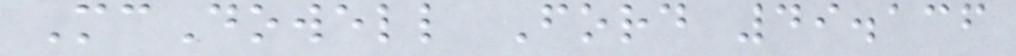McDowell Ford 49.136
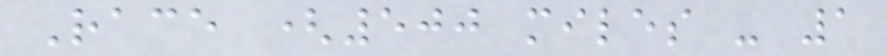Race (500 miles - 1
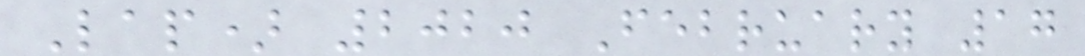Lap) 2020 February 17
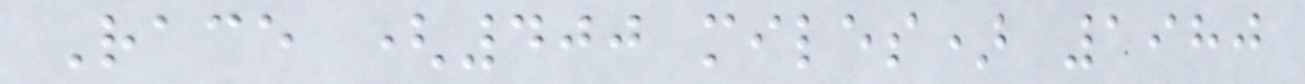Race (400 miles) 1980
